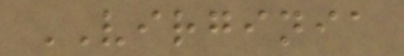VIRGINIA
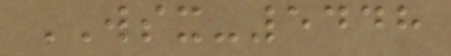WSX-5448
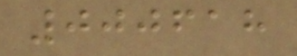000618
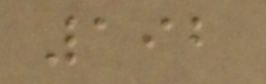192
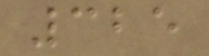325
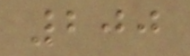200
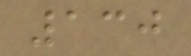130
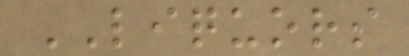LIQUORS
